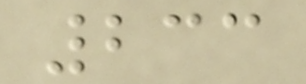233
